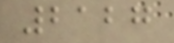2127
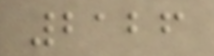2126
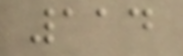114
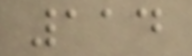114
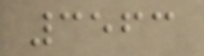3563
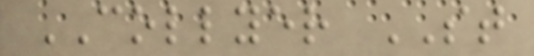COLLYER ST
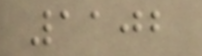1102
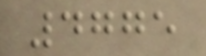4775
